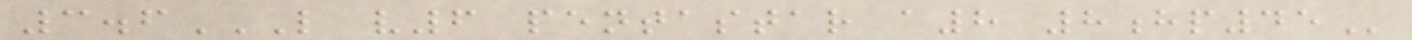3.6L V6 PENTASTAR A8 8HP45
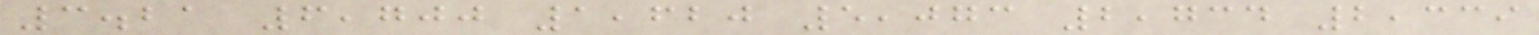3.21 6,700 1,620 5,073 2,734 2,339
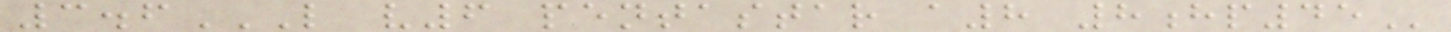3.6L V6 PENTASTAR A8 8HP45
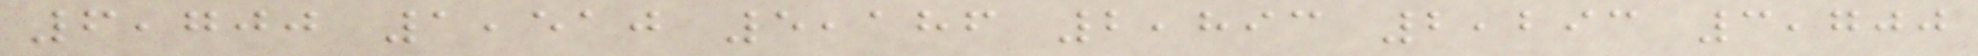6,700 1,510 5,186 2,893 2,293 3,700
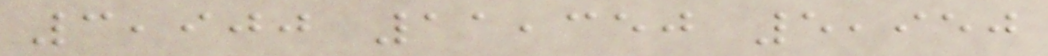3,900 11,350 5,950
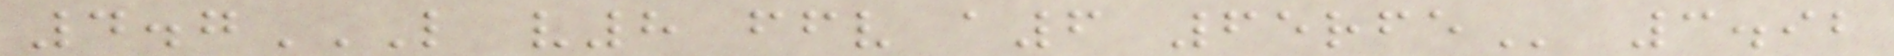4.7L V8 FFV A6 65RFE 3.92
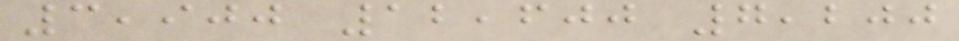3,900 12,600 7,200
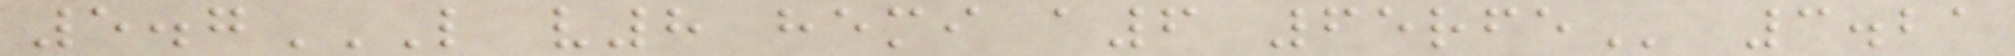5.7L V8 HEMI A6 65RFE 3.21
